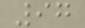97
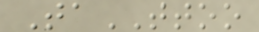TaTTOO
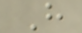H
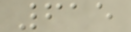615
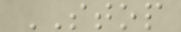STOP
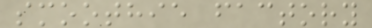smoothie factory
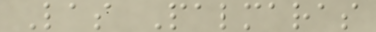Las Palmaras
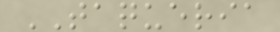TAQUERIA
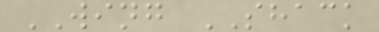WING SHACK
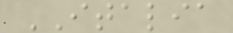ITALIA
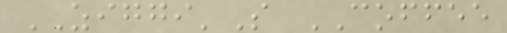ZIGGI'S COFFEE
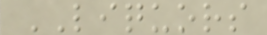LIQUORS
